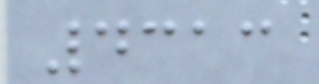4313
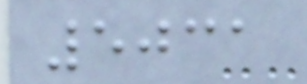5031
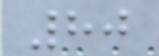80
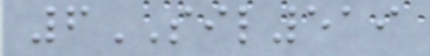6SIL519
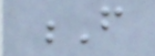F
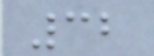32
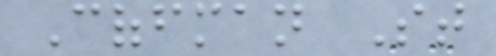Coffman St
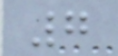7
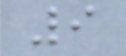9
